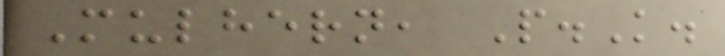Mulhern, P.K.
